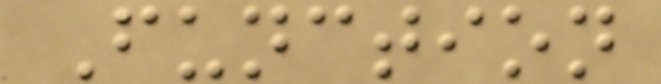Function
